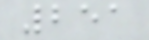251
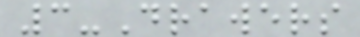3-Drawers
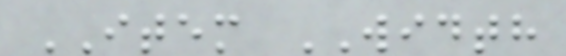ITEM WIDTH
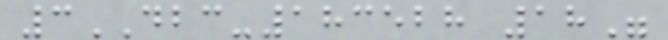3DBC-183528 18"
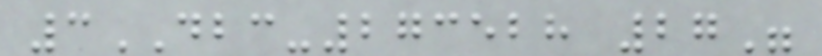3DBC-273528 27"
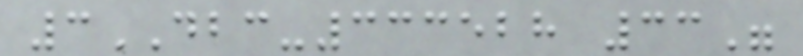3DBC-333528 33"
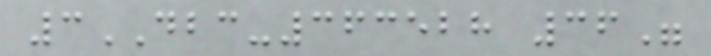3DBC-363528 36"
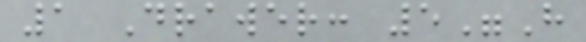1 Drawer: 5"H
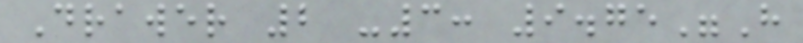Drawer 2 -3: 9.75"H
